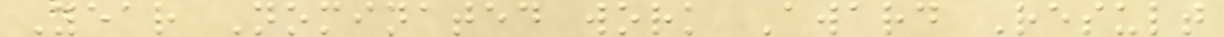Year Nominated work Award Result
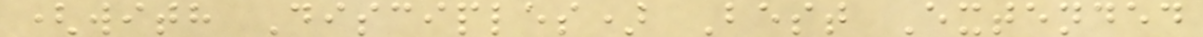(with Disciples) Best Extended
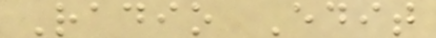Radio Edit
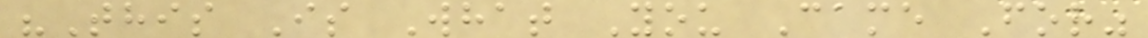"This Is What You Came For"
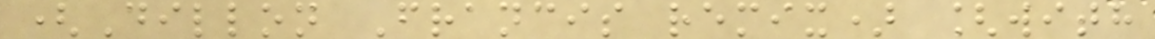(Dillon Francis remix) [with
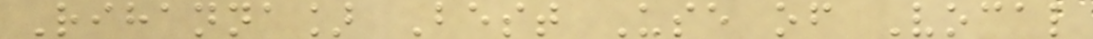Rihanna] Best Use of Vocal
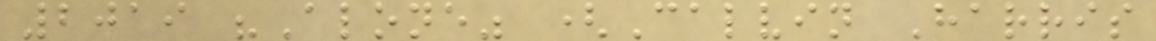2019 "Alone" (Calvin Harris
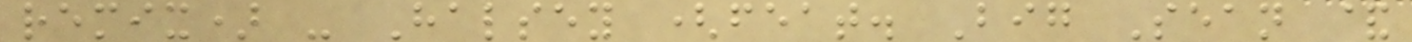remix) - Halsey (feat. Big Sean &
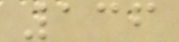136
